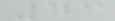43
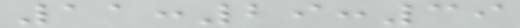11:29:39
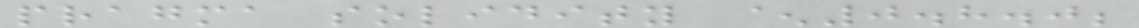pragma solidity ^0.8.0;
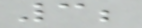3;
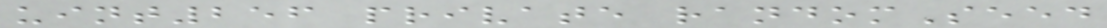uint256 private randomSeed
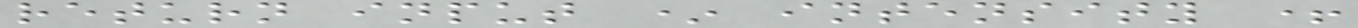return input * intensity +
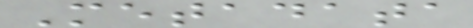Metadata
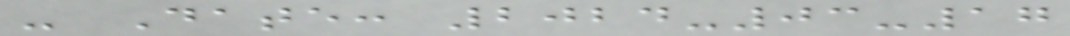- Date: 2024-03-17
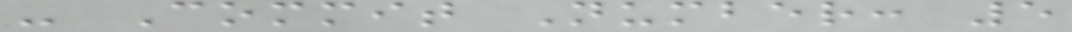- Commit Number: 5
